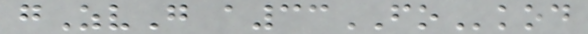gZvG a33FOkod
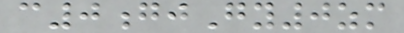c0gjGy0zm
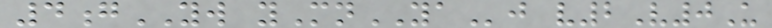4gYW yMnYAj v2V0U
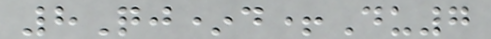8Qj*d+Du7
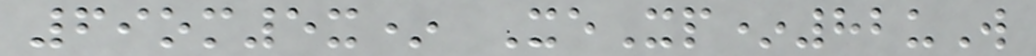69om5x* XeXp*82uW
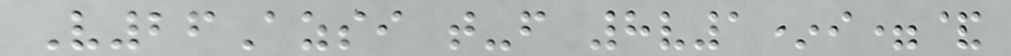V26Azsi t-f 8v1*i=&
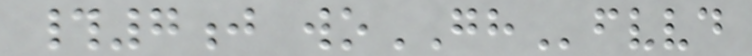#7j woGHfvvd
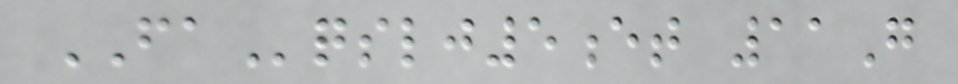FAqslj5et 11G
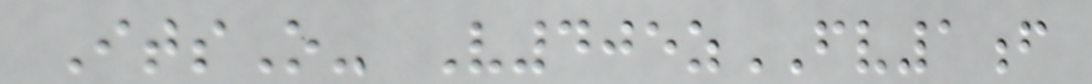ItsO- V405zFV1f
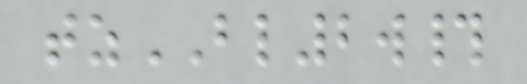tzBL2w#
